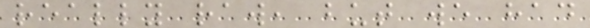really raw, but we had
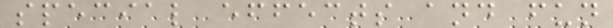special effects and fun
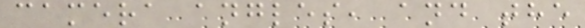camera angles, and the
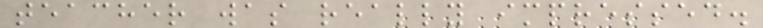teacher was really impressed.
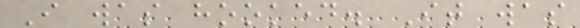I was hooked. It was
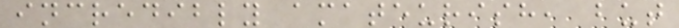incredibly amateurish, but
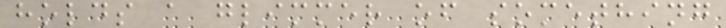holds a glimmer of something
